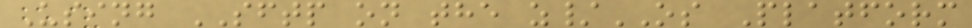Using SFTP on the z/OS Platform
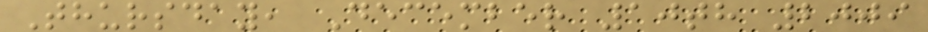Thursday, December 10th 2009
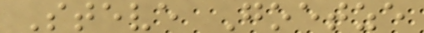Steve Goetze
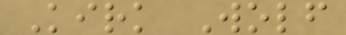Kirk Wolf
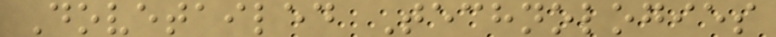Dovetailed Technologies
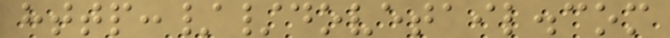http://dovetail.com
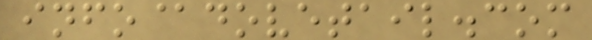info@dovetail.com
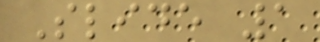Slide 1
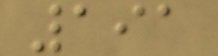191
